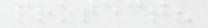protect?
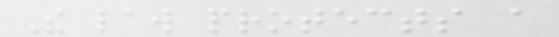The law protects a
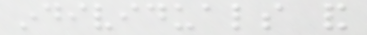individuals and
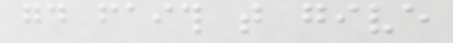good faith that give
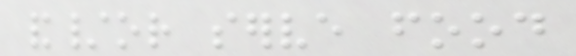and/or serve food
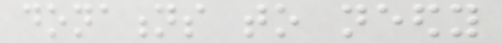donations to needy
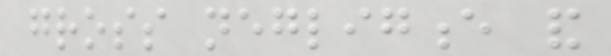gross negligence and
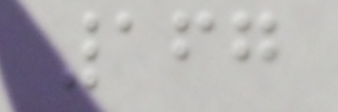167
